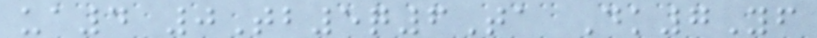ua4 0Tb5q6Ta Dk7Yf
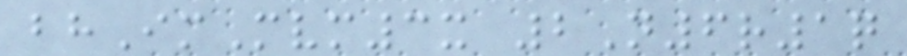bhImMvm3x 2N6r1q
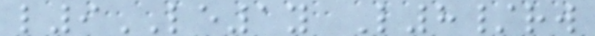l9LE1y L8/rw
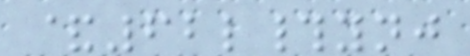&62l#ynj
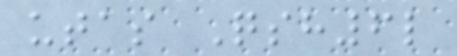utas Qsh6l
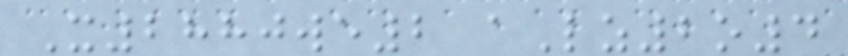X2880we2 aLz2o4
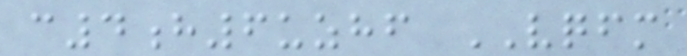c4h6uzhf VQFM
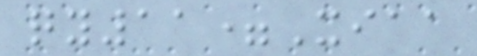qy11=Xiaa
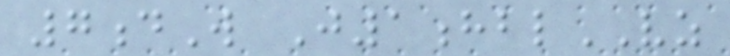7dW J1hblVZ
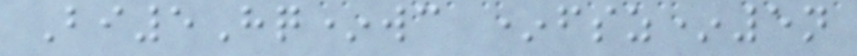Bi5Hq*wc *fsz*5n
